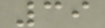39
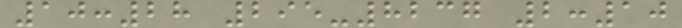10:28 295-8237 2:10
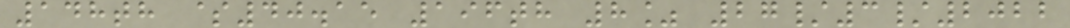148th $40.15 196th 8% 27/3/2022
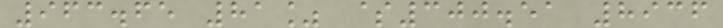963.65 81% $300.51 8936
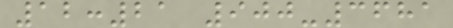12:21 900-3681
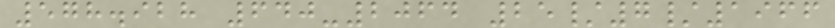578.928 640-2064 25/7/1966
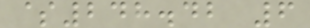$248.42 6
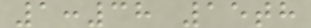1:38 15th
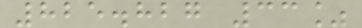825.827 33%
